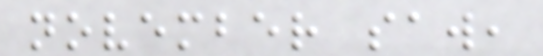november saw,
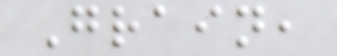Grain,
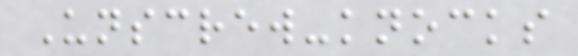Unscrew-knocks
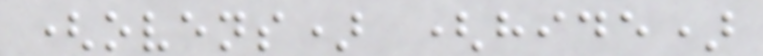(ovens) (hide)
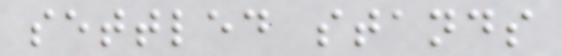settled stands
